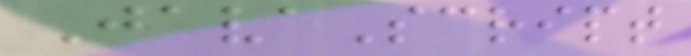JavaScript
